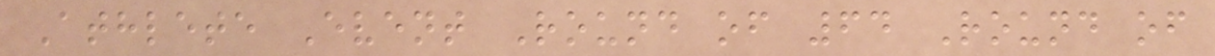Athlete Event Round of 64 Round of
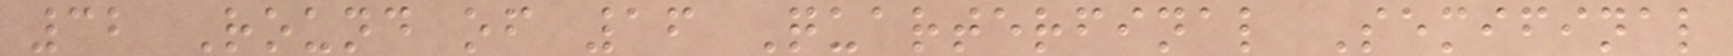32 Round of 16 Quarterfinal Semifinal
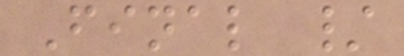Final /
